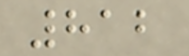812
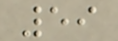59
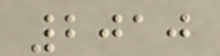2010
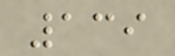139
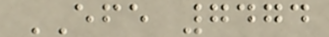EFE 7474
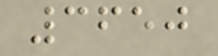3650
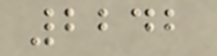2242
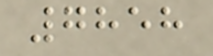7858
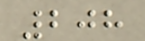208
